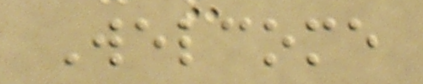Welcome
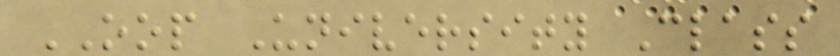OOP University Class
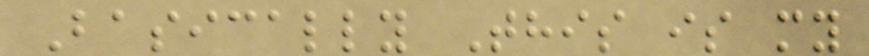Basically This is my
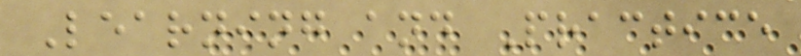Learning and Practice
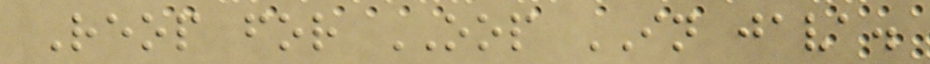Reop for OOP IN java.
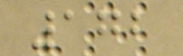172
